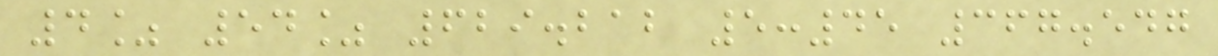4% 54% 629.212 5:45 367.547
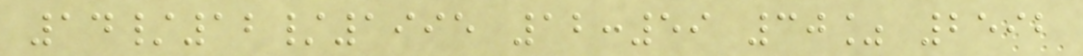14/12/1995 12:59 30% 2592
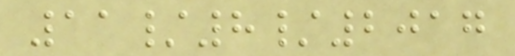11/8/2017
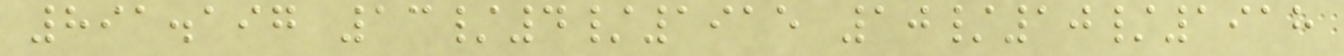891.197 13/4/1915 10/10/1918
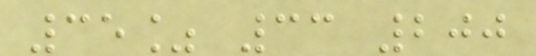35% 33 200
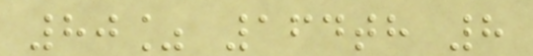80% 164th 8
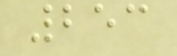253
